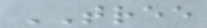TREE
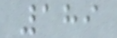189
